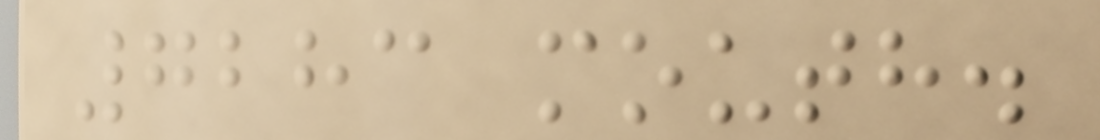7283 mouth.
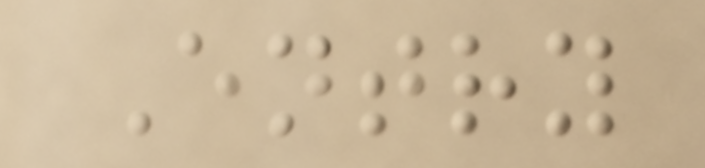Entry
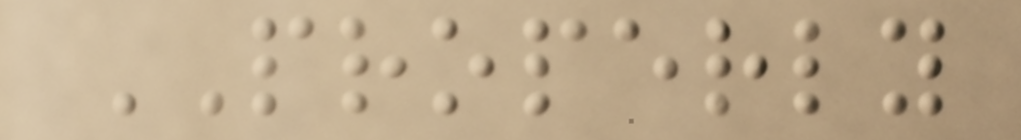PROPERLY
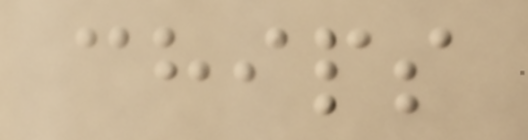chips
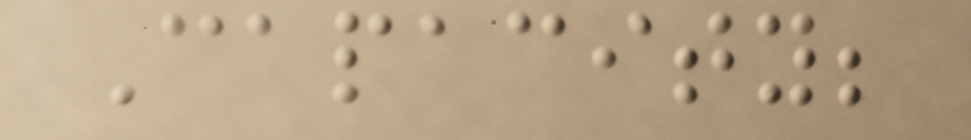Capacity;
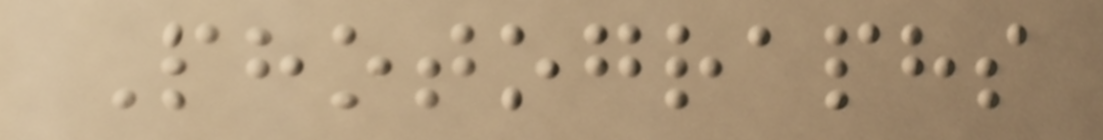Photographs
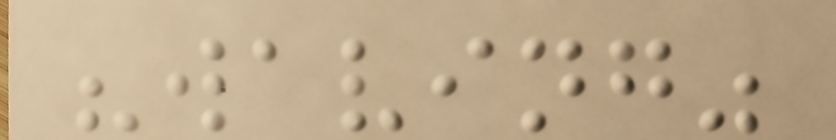"waving"
